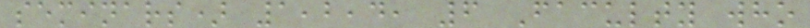seminars) 1,2,4, 6 Faculty who
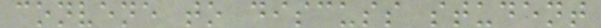convene to discuss student
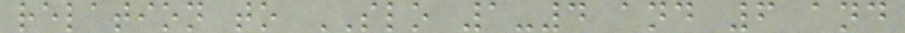relation to SLO 1-4 and 6 and
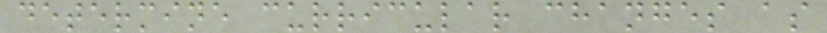determine curricular changes as
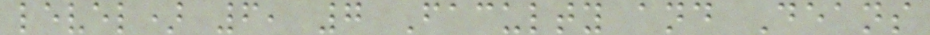level) 6, 7 Faculty and Deans
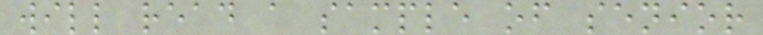will read a sample of senior
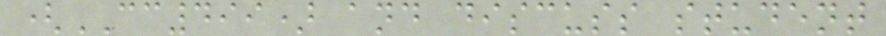(CC499) and discuss student
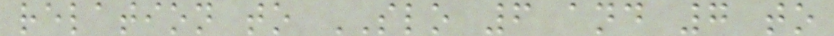relation to SLO 6 and 7 to
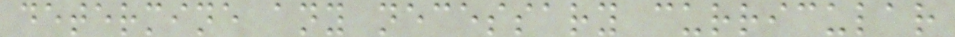determine any necessary curricular
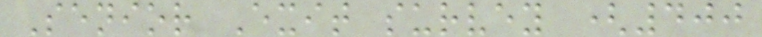Senior Exit survey (400
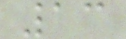13
